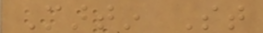Martin St
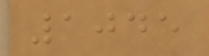1045
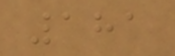181
